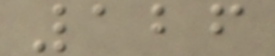126
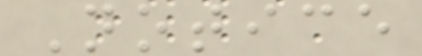Notice
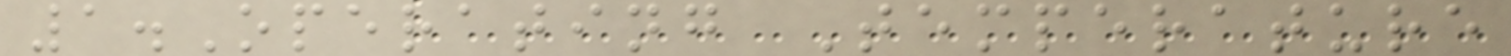1.Operating Temperature
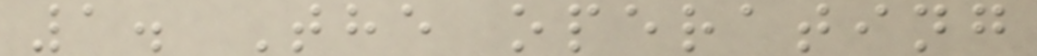1. The operating
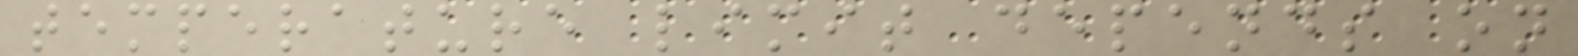temperature limit depends on
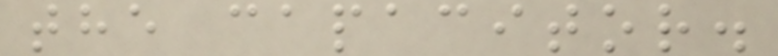the capacitor.
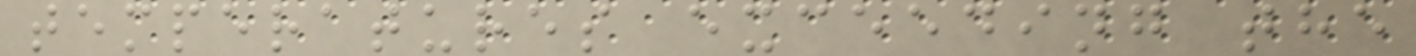temperatures exceeding the
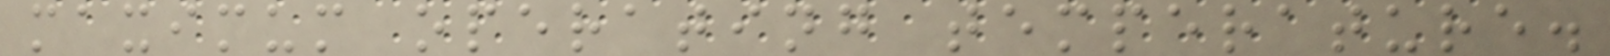maximum operating temperature.
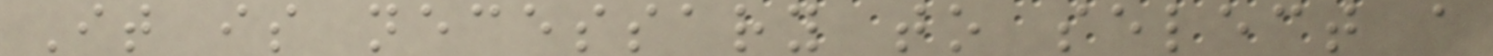It is necessary to select a
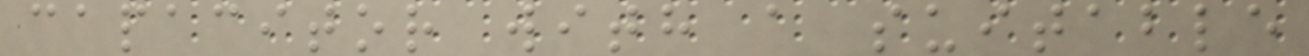capacitor with a suitable
